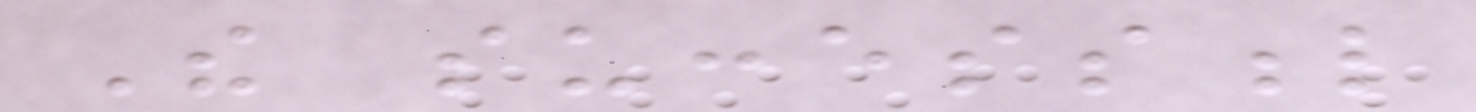The successful
